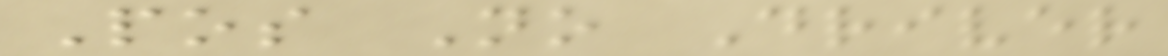Pos No Driver
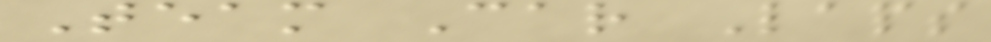Team Car Laps
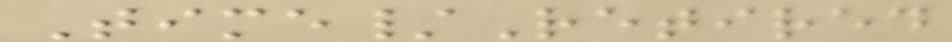Time/Retired
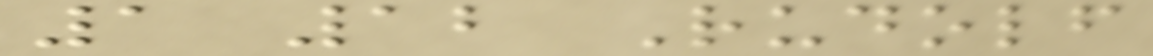1 12 Rudolf
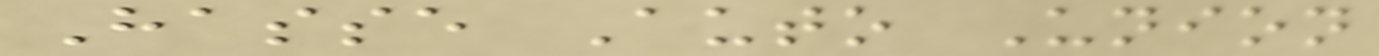Hasse Auto Union
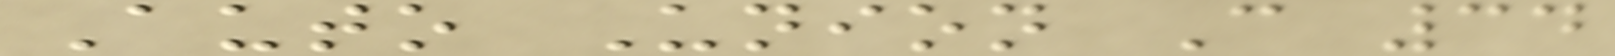Auto Union C 34
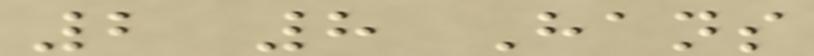2 8 Hans
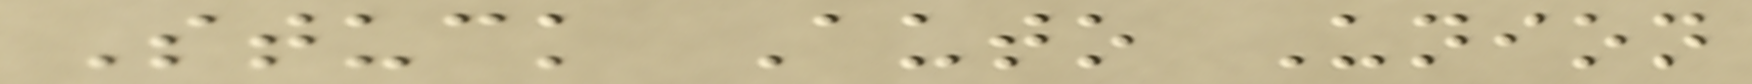Stuck Auto Union
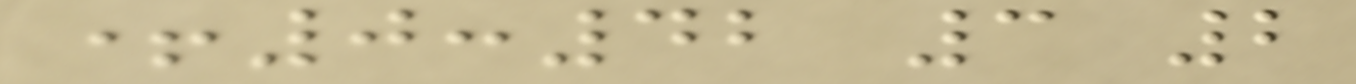+0:42 3 2
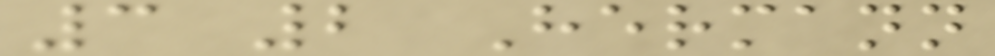3 2 Hermann
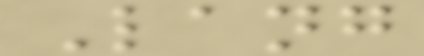Lang
